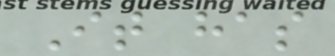It has
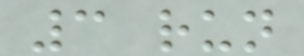3 run
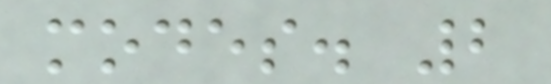modes. 2
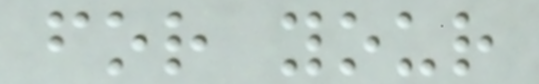for your
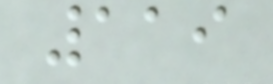119
